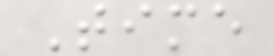Time
